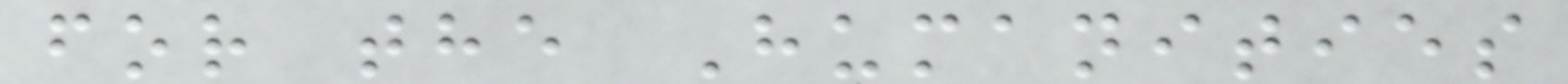for the Humanities
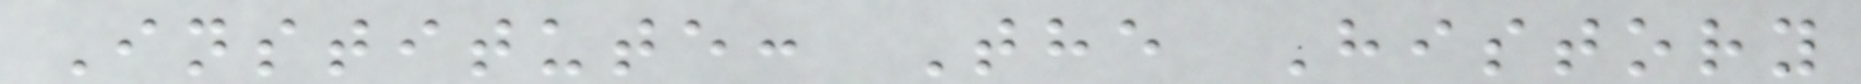Institute: The History
